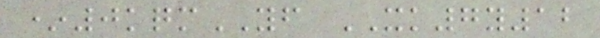*0kqmYF XK7y12
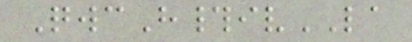QwcH#ivLA
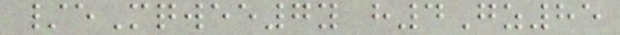/eMqwee7y h4Gz85
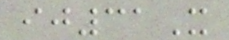ij31X
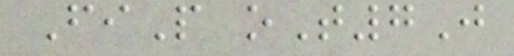FiP oT7J
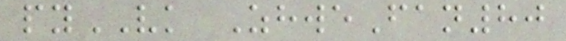pyVK ZhweFan80
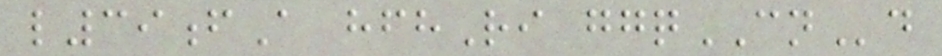l39fA hfhRi ggqCNd
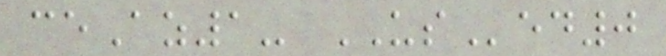ceAz1- USed0
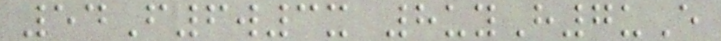54F6w3x 8uyH7uE
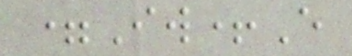=Iw+E
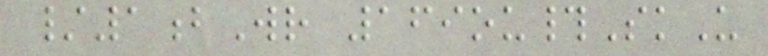/1bWr 169ou#SkU
